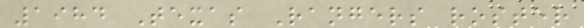1984 Texas Rangers roster
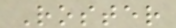Roster
